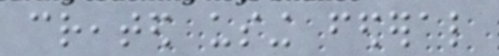created using federal
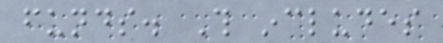funds. This includes
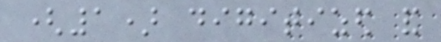(1) digitized and
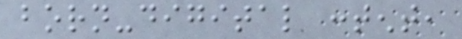born-digital content,
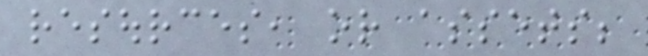resources, or assets;
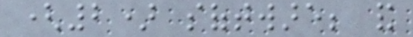(2) software; and
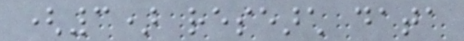(3) research data
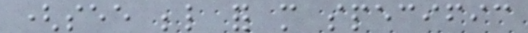(see below for more specific
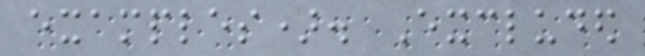examples). Excluded
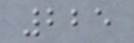225
